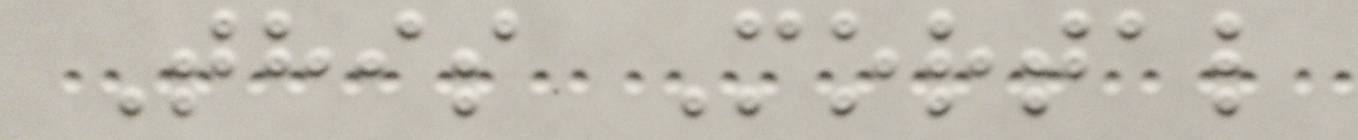This Mortal
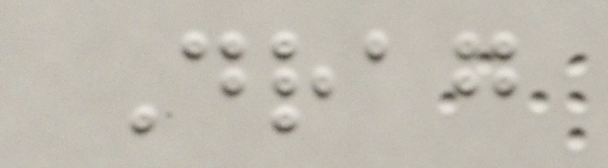Drag
